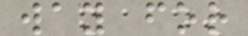way for
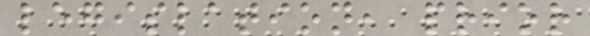legislation, prior
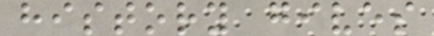history gives
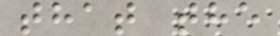that the
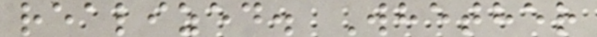realized. Whether
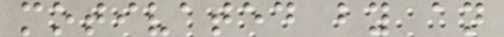motivated by an
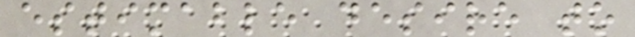estimable desire to
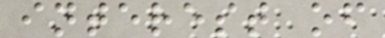interest of
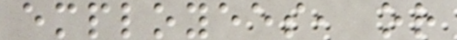employees, or
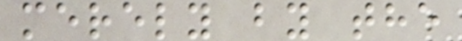merely by the
